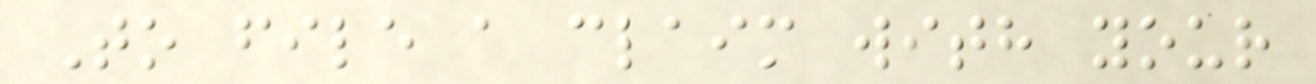To file a claim with your
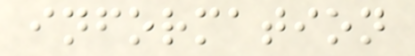information
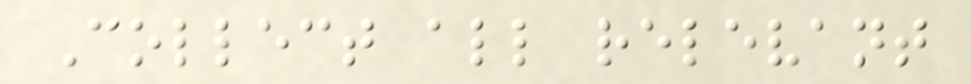Collect all relevant
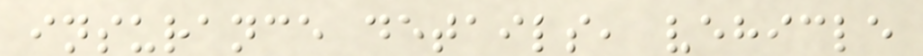insurance details, vehicle
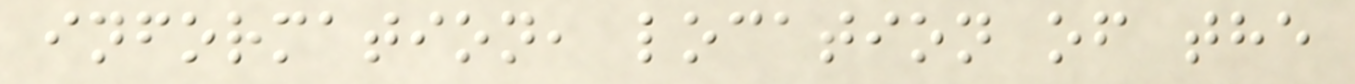information, location of the
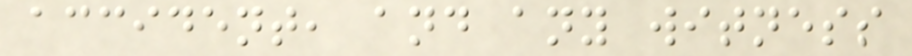accident, and any witness
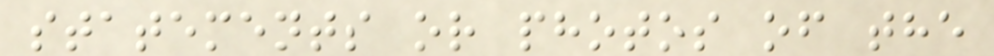statements or photos of the
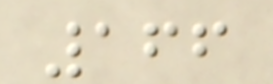166
